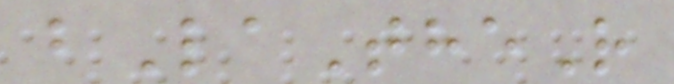bLaTheR
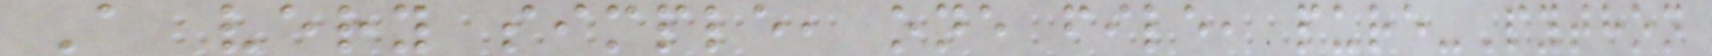A very simple, one file, pure-Python
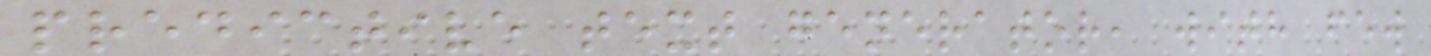predictive text generator, with few
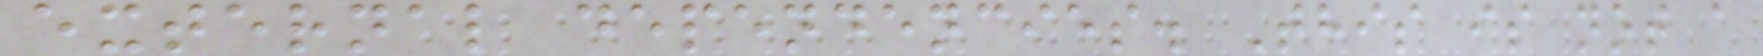external dependencies. This is not a
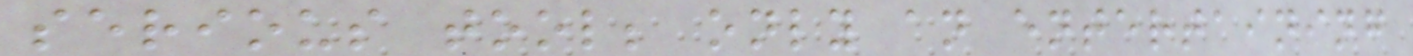serious tool; only an entertaining
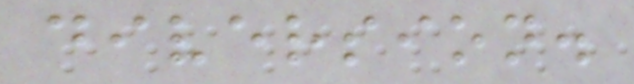diversion.
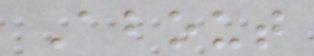About
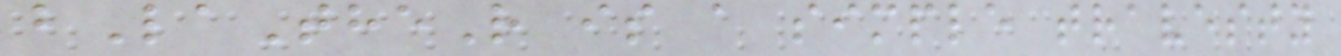bLaTheR is a simple travesty
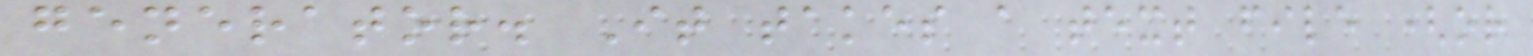generator. It takes a text file (or
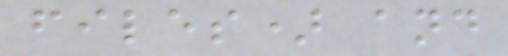files) and
